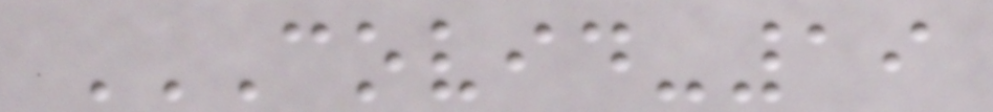COVID-19
